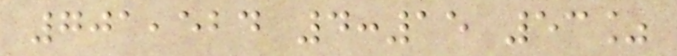701,524 4:15 53%
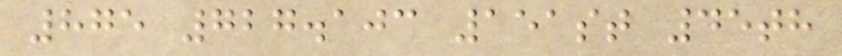875 727.103 151st 45th
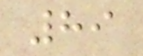89
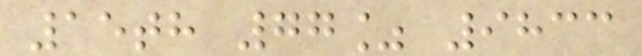15th 77% 9833
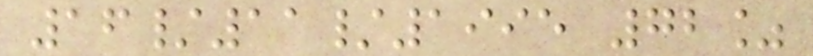16/11/1995 72%
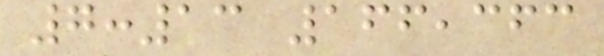7:13 166,363
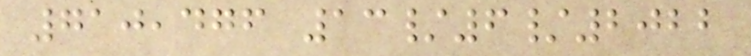710,476 13/6/2022
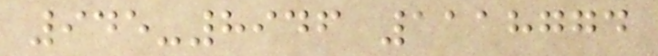945-8946 1118774
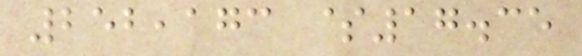252,173 $17.35
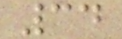34
